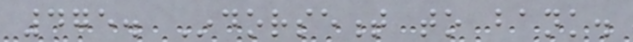475. Indorsement to bank.
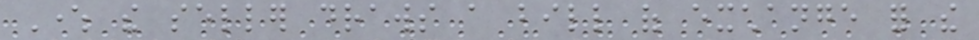Where the seller draws a bill of exchange for the
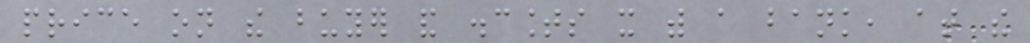price on the buyer and discounts it with a bank, at the
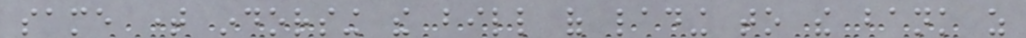same time indorsing the bill of lading to the bank as
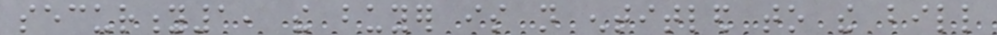security1, the buyer is not entitled to the bill
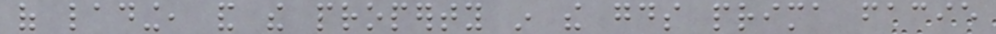of lading, and the property in the goods prima facie
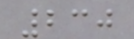230
